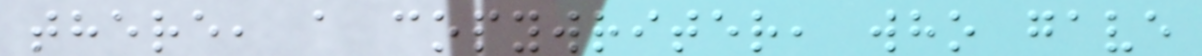there, a copywriter, who gave
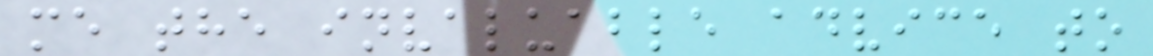me the invaluable advice to
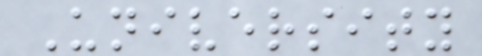University
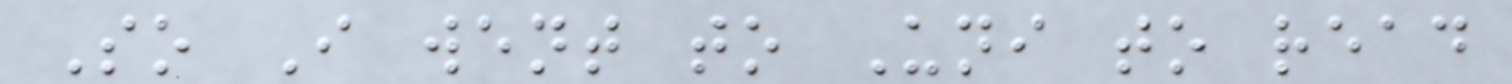So I went to Uni to read
